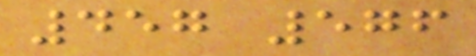457 576
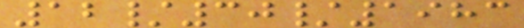12/30/1983
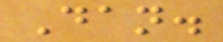Dan.
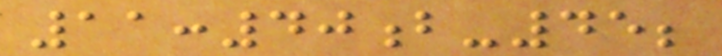11:40b-45;
